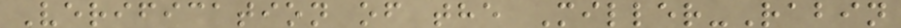Verification of the Miller-Rabin
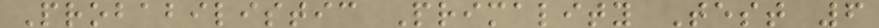Probabilistic Primality Test 6
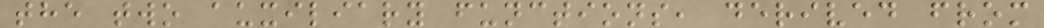the two auxiliary functions, derived from
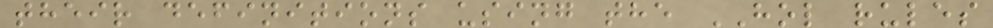their definitions using the HOL rules
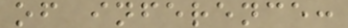of inference:
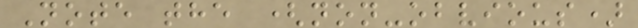Note the (non-obvious)
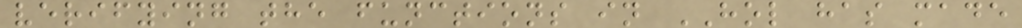verifying the functions in HOL has made
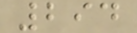294
